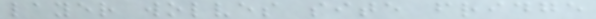layer wolves site fridge
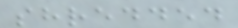shredded
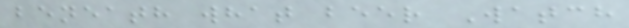beneath what beer Watch
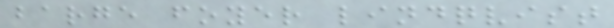barge foyer lindqvist
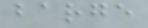barge
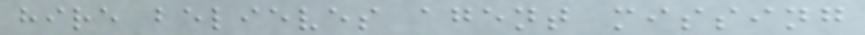hire believes agent missing
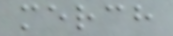merch
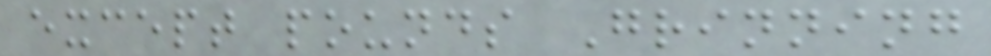except pounds Grinning
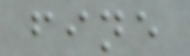fine
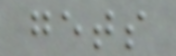gets
